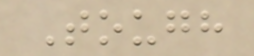Tough
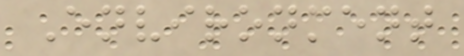Environment
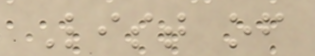List of
